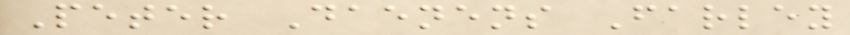Peter Daenens Farley
